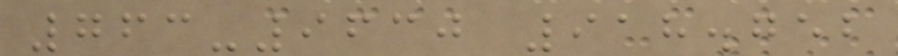763-9630 918.752
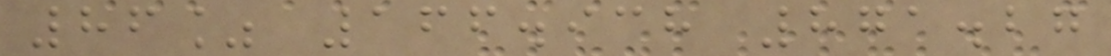86% 166.938 871.27
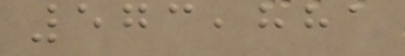573,881
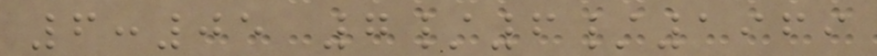6:05 7/6/1969
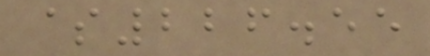$226.55
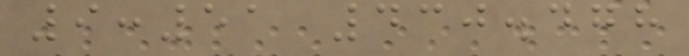9:51 430.478
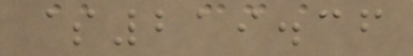$219.36
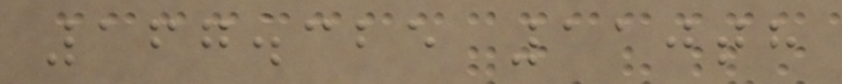167.325 110th
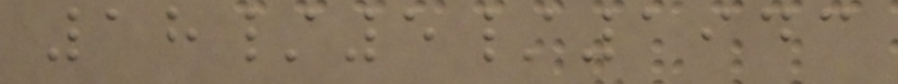18/5/1943
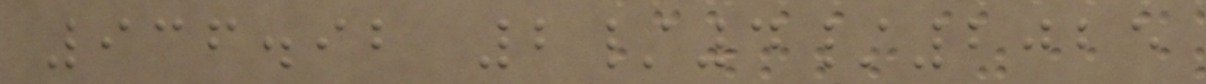936.92 2/4/2025
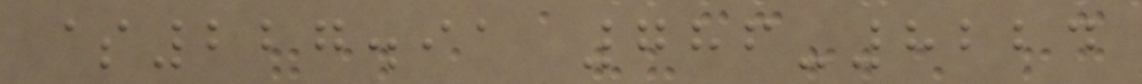$227.91 786-8224
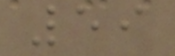59
